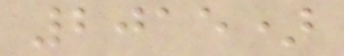2015)
